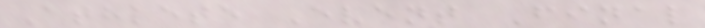Athlete Event Final
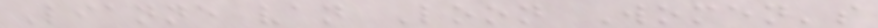Lianne van Loon Women's
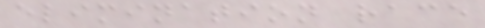elimination race
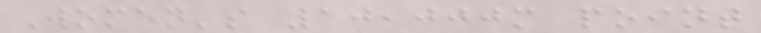Women's 10,000m point
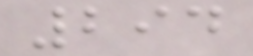294
